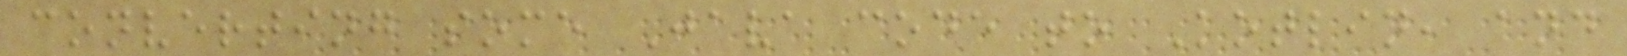converting some Java code to Kotlin, and
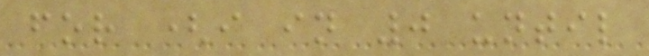for (i in 0 until
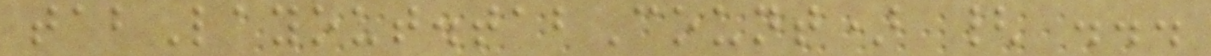tabLayout.tabCount) { ...
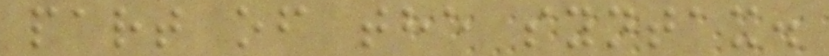part of the syntax.
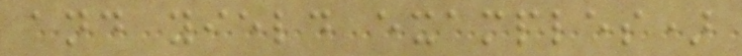and yield examples)
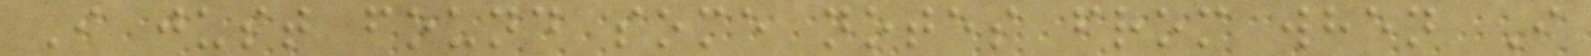I just found some notes from when I
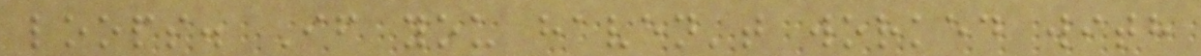loops. If you haven't worked with
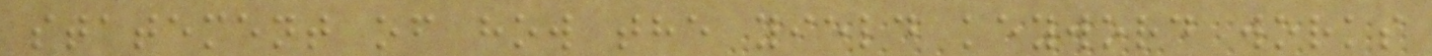statement of how the yield keyword works
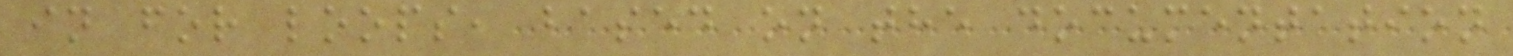in for loops, based on the documentation
